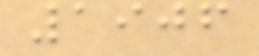1906
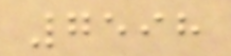7598
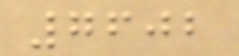7602
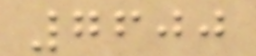7600
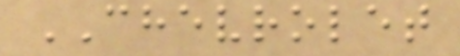CHEVROLET
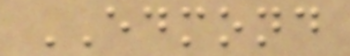EDMOND
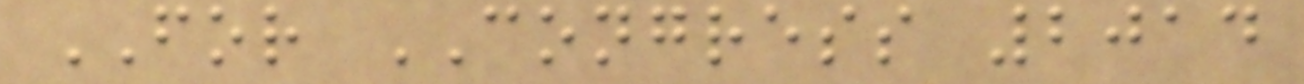FOR CONGRESS 2014
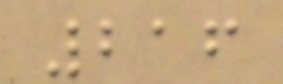216
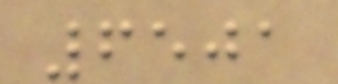6501
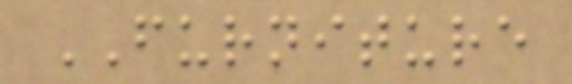FURNITURE
